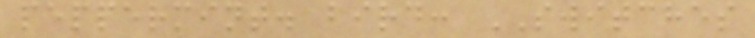peppermint. bird: SWITCHES
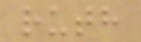ruth
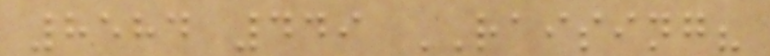8584 449 RAISING?
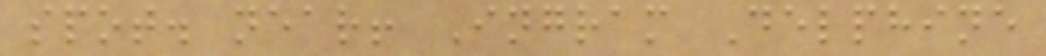spot. near! Ingram Delphine
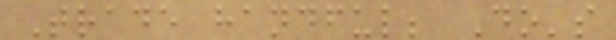Trade handful; Do's
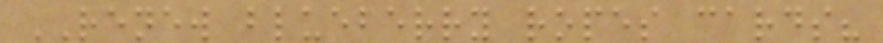RENEW blueberry ropes cards?
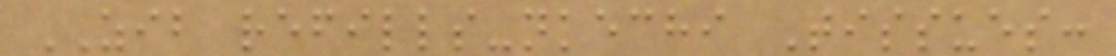ZIB refills-nkechi Tissues:
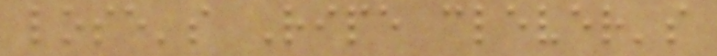lose's Ripe clever's
